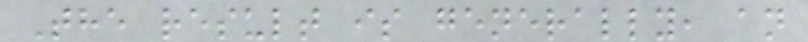The result is generally, an
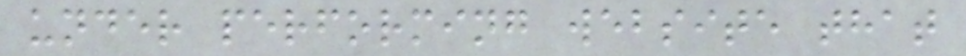under performing website that
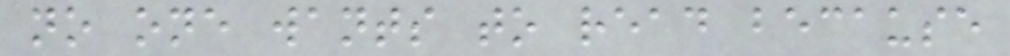no one wants to read because
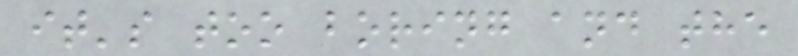it's too boring and the
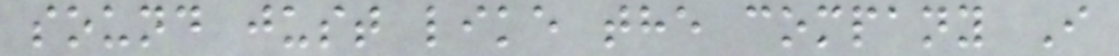sound just like the company I
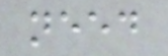need
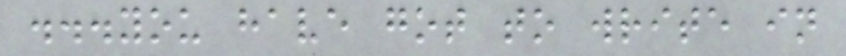...you have got to write in
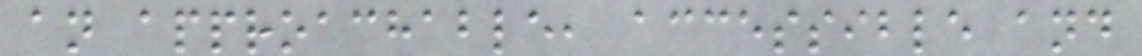an approachable, accessible and
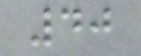40
